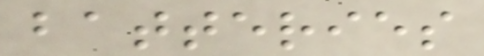batteries
